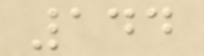144
